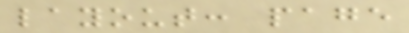layout: page
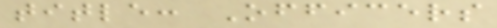title: Officers
